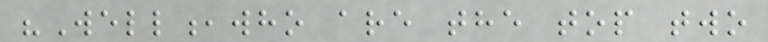"Well,who are the top two
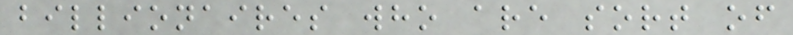billionaires who are sort of
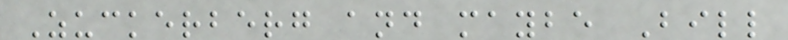Zuckerberg and maybe Bill
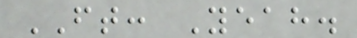FT: Yeah.
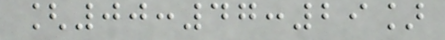[00:47:29]
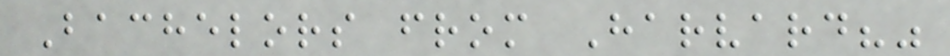Bachelors from Harvard?"
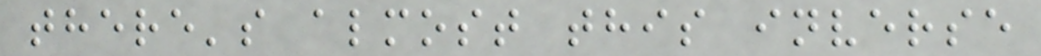there's almost this inverse
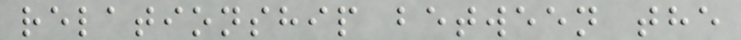relationship between the
